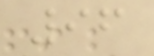96
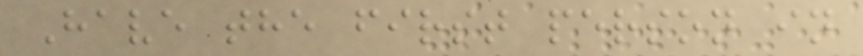Have the first person in
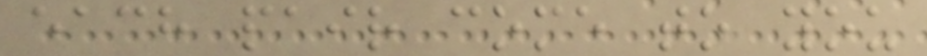each pair come to you
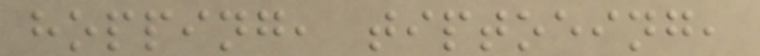hopping, tiptoeing,
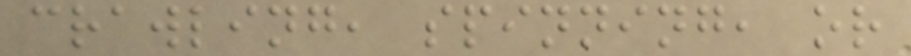crawling, spinning, or
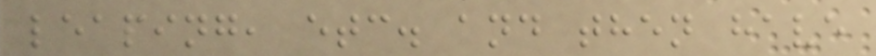leaping, etc. and then have
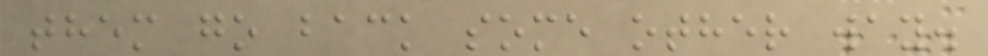them go back some other way.
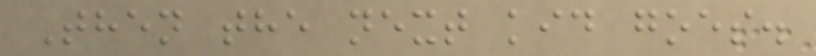Then the next kid goes.
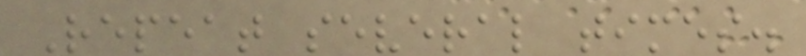Repeat several times.
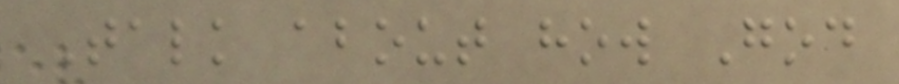Talk about how God
